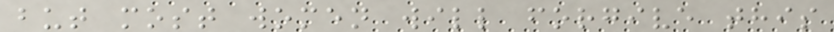but most women will forgive this
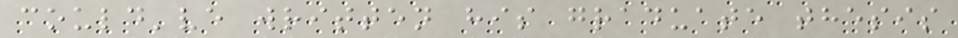could've written his graduate thesis
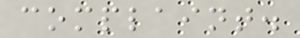complaint.
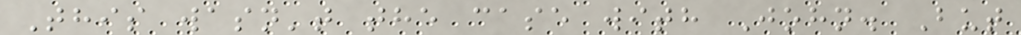This wasn't the case with John. But
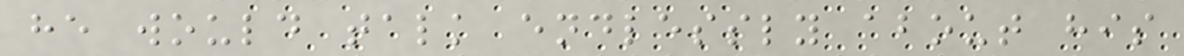he would talk endlessly about his
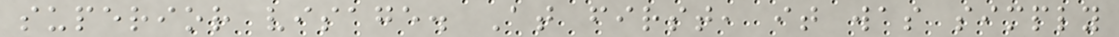superior visage. At first, it was simply
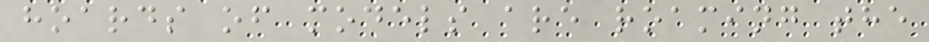hoards of models are roaming the
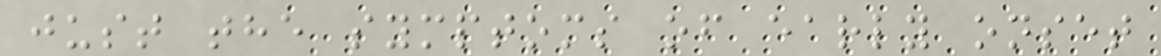just the symptoms of early onset
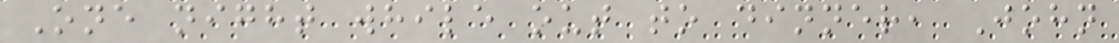One night while out to dinner, John
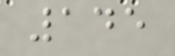145
